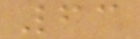63
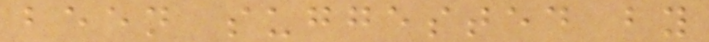been suggested by
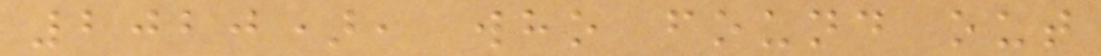2020), who found out
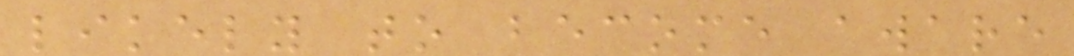likely to become aware
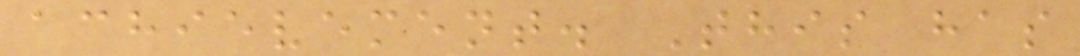achievement. This has
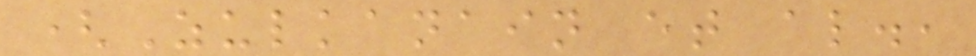(Zulkanain et al.,
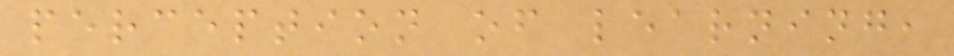perception of learning,
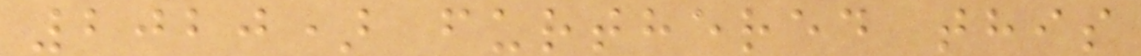2020) furthered this
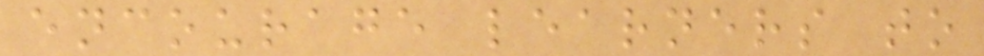encourage learners to
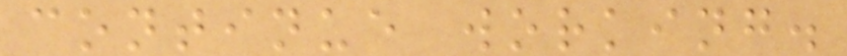continue working.
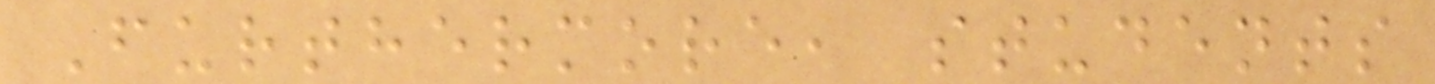Furthermore, students
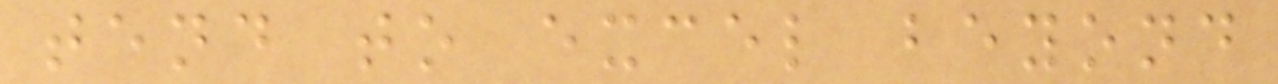tend to excel beyond
